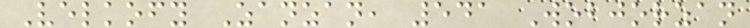Velkofy Zanzan, 541 Wobjorzan
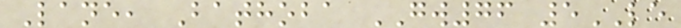Lane, Bathoba GW76 5LE
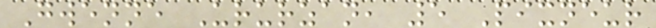Gwenne Ururzan, 5 Pixneur
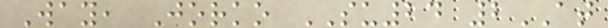Way, Jorko SU24 2AT
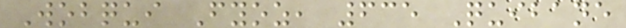Wobqui Fyoz, 635 Quibane
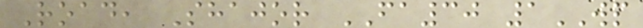Road, Shajor FA30 1WP
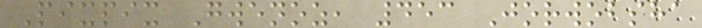Pixpix Gwenoz, 453 Jorwobsha
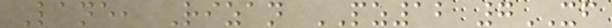Lane, Rizan PZ12 7XF
